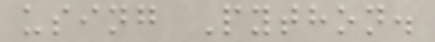using Python.
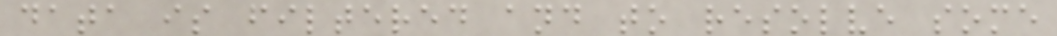data is filtered and to resolve some
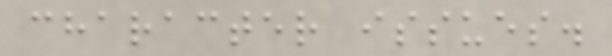character issues.
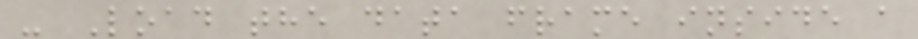- Load the data frame inside a
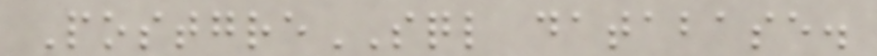PostgreSQL database.
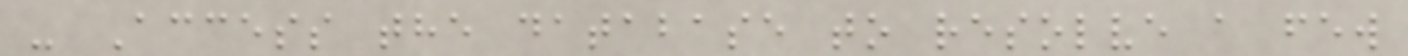- Access the database to resolve a few
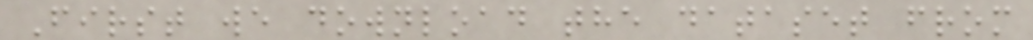First we download the dataset from
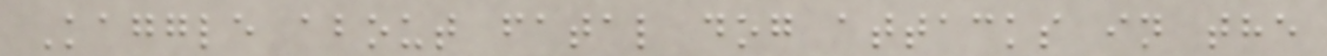Kaggle about fatal dog attacks in the
